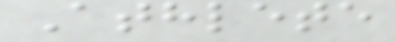Athlete
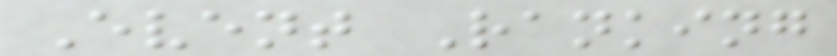Event Ranking
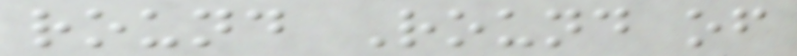round Round of
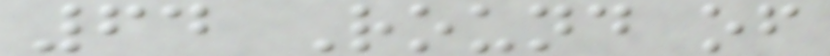64 Round of
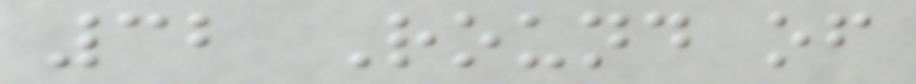32 Round of
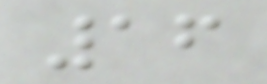16
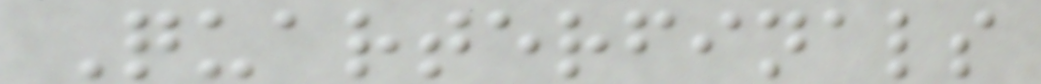Quarterfinals
